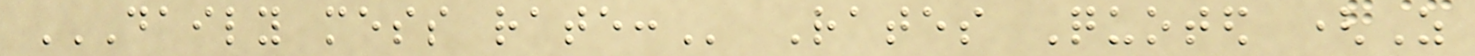DAILY MESS RATE: Rates Quoted (As
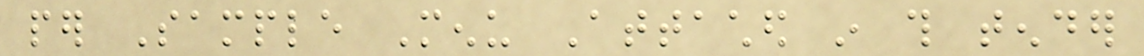per Sample Menu Attached in this tender
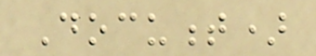Document)
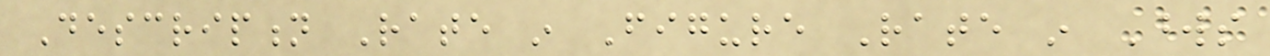Description Rate in Figure Rate in Words
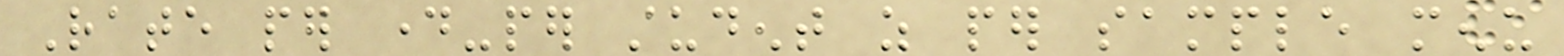Rate per day-per student as per sample menu
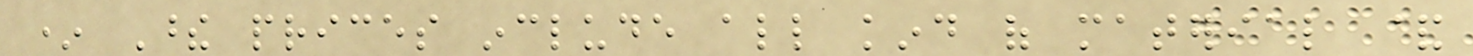* These prices include all kind of material &
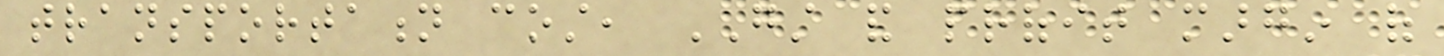transportation cost, GST and profit margin of
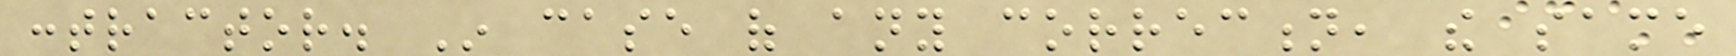contractor. In case of any correction, the same
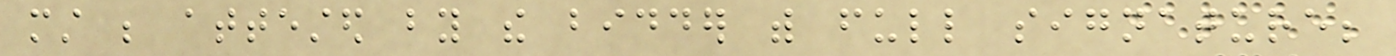must be attested by the bidder with full signature;
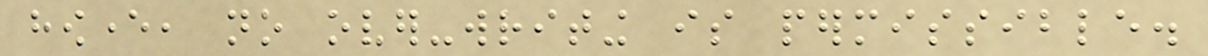however, no over-writing is permissible.
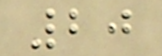20
